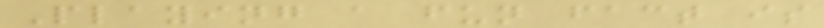Playing a fun fact is
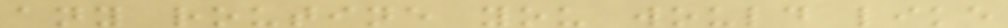any routine you would like
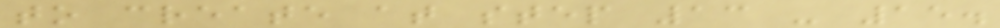to create at step 13 - 15.
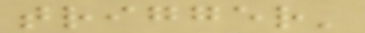trigger'
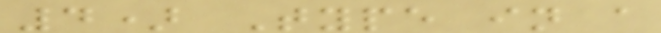4) Type in a
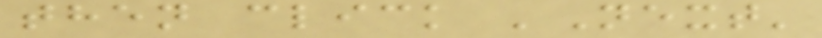then click 'Next'
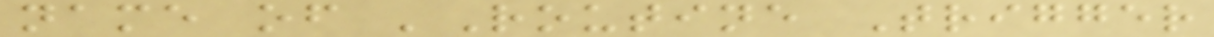name of 'Routine Trigger
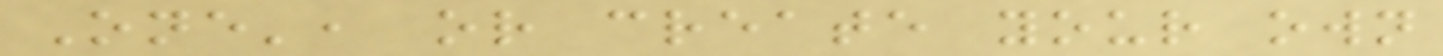One', or create your own
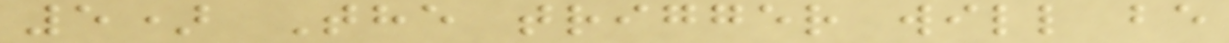5) The trigger will be
